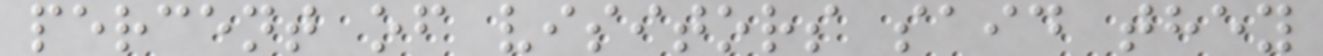percent of visitors said they
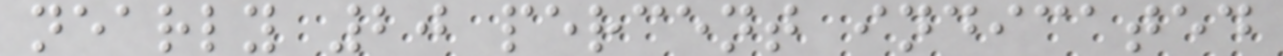nearly 20 percent indicated
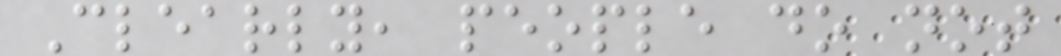Clearly, people do not
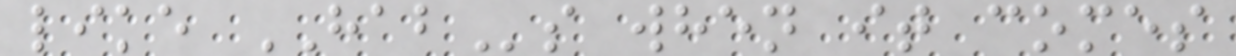like HABs when it comes
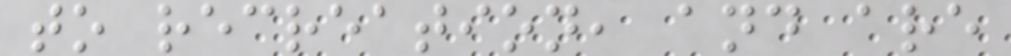to recreation, and are
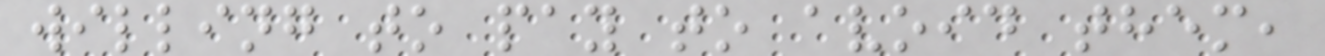willing to pay to avoid them,
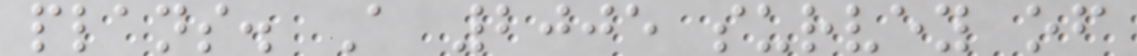plans. A 2005 survey of
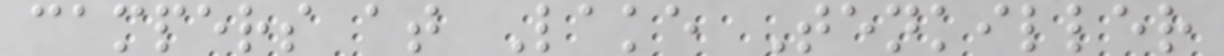campers at Lake Tenkiller
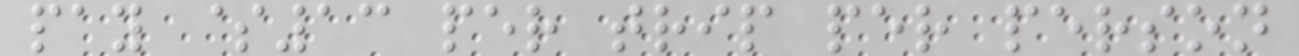pay $13 per trip per person
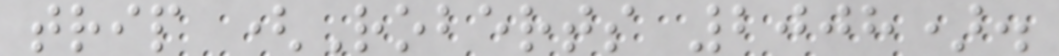trip (Roberts 2008).
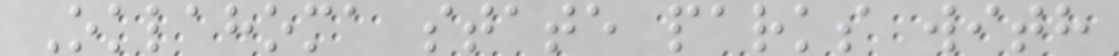Oklahoma state parks with
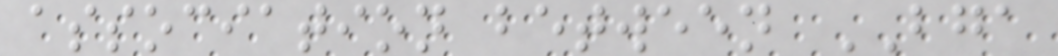association between BGA
